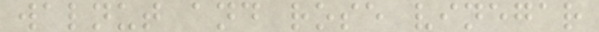walnut and rose vinegar
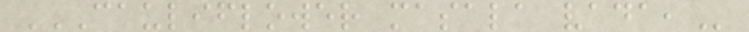CAULIFLOWER MASALA VADA,
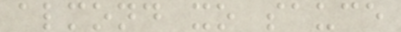almond xo sauce
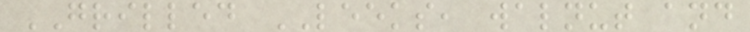GRILLED LEEKS, walnut and
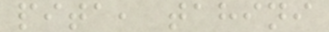pita, tahini
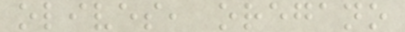olives, oregano
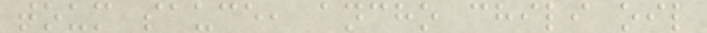toum sauce, ancho chili oil
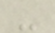-
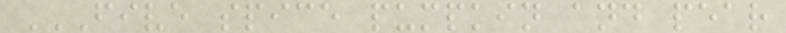FIVE SPICE PUMPKIN AND PEAR
